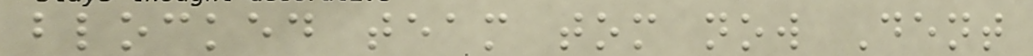blocked team tom now Dent
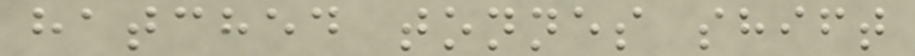hatched tonnes shift
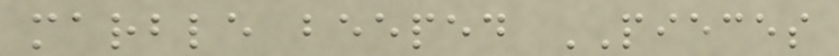marble beeped PIECES
